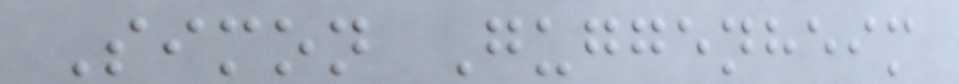Simon Guggenheim
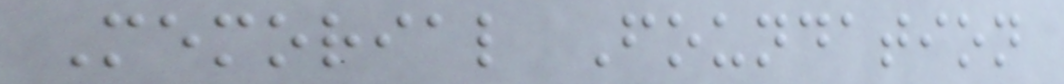Memorial Foundation
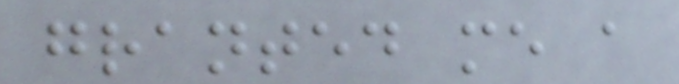granted me a
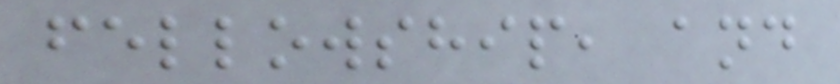fellowship, and
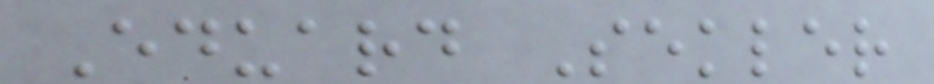Eduard Sekler
